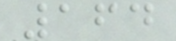164
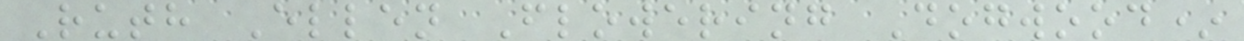Ruth Ellen Flowering Dogwood*
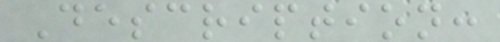Description:
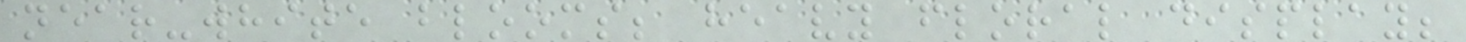near-white blooms; heavy floral display;
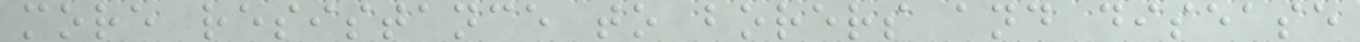more resistance to borers and disease
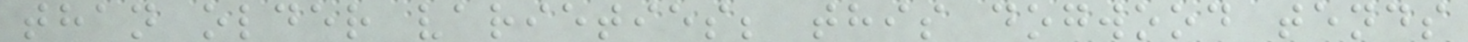than older varieties; this dogwood tends
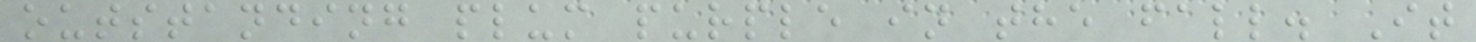outstanding plum purple in the fall. It
